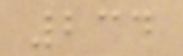234
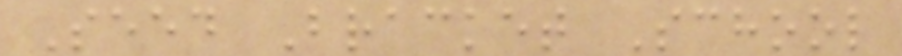Seed Bracket School
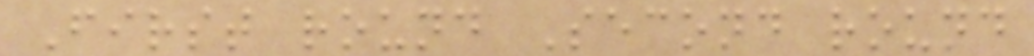First round Second round
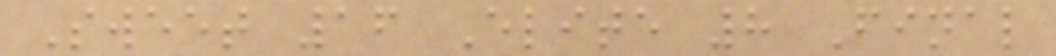Sweet 16 Elite 8 Final
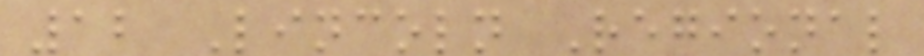12 Lincoln Regional
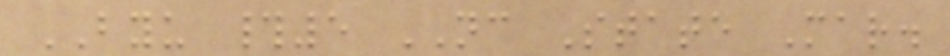BYU #5 NC State Mar.
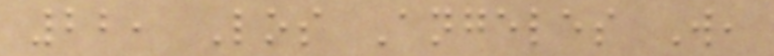22, Los Angeles W,
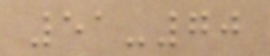51-70
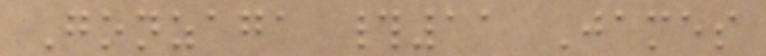Gonzaga #11 James
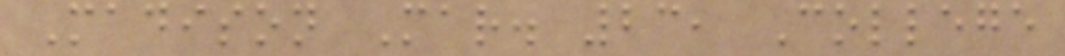Madison Mar. 23, College
